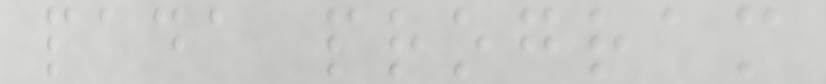pada program
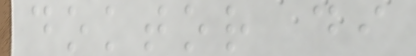doktor di
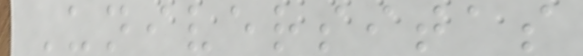Universitas
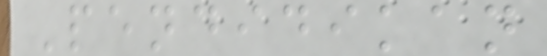Pendidikan
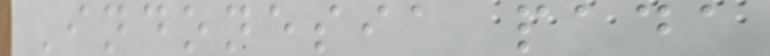Indonesia pada
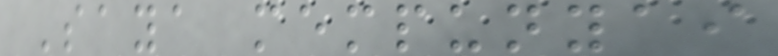Saya mempunyai
